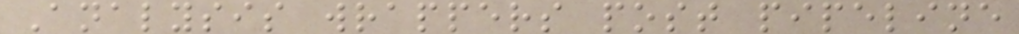Analysis wrappers post pipeline
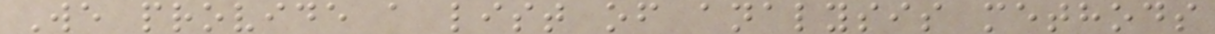We provide a list of analysis methods
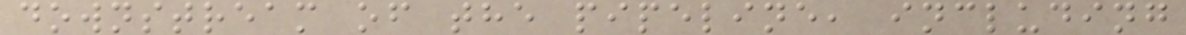downstream of the pipeline, including
